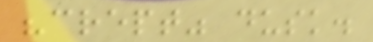"crept" dusk.
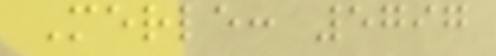Merle: 5797
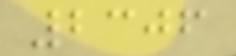2306
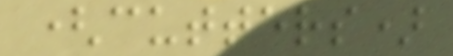(cutters)
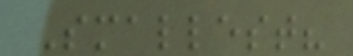Smallest?
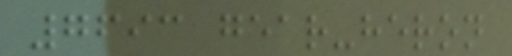7693 gear-heron
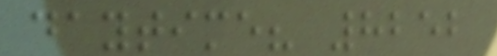daytime? 8252
